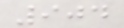904
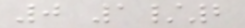0 1/2
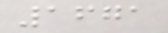1671
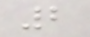2
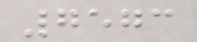7573
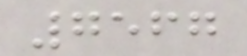7567
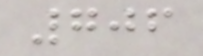706
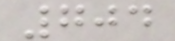704
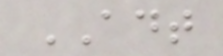ADT
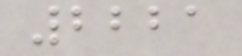2221
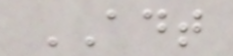ADT
